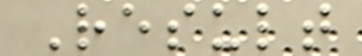Result
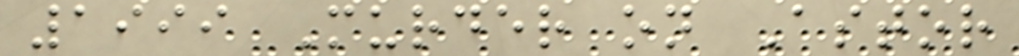1999 Murder on Astor
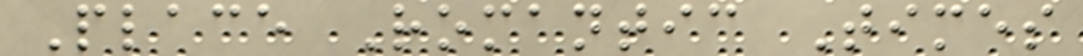Place Romantic Times
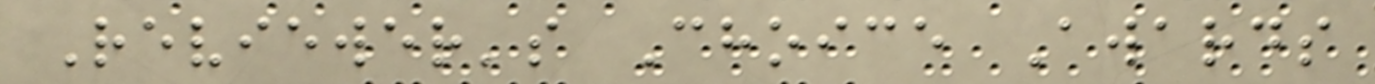Reviewer's Choice Awards
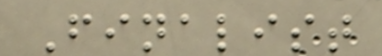Finalist
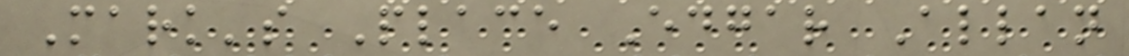Mark's Place Edgar Allan
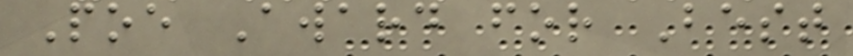Poe Award for Best
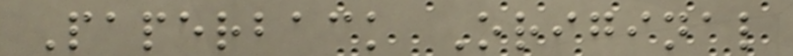Paperback Original
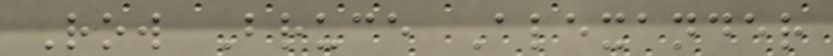Row Bruce Alexander
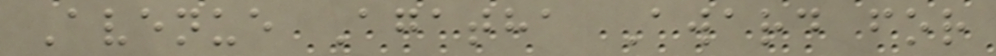Avenue Agatha Award for
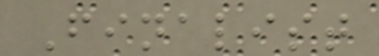Finalist
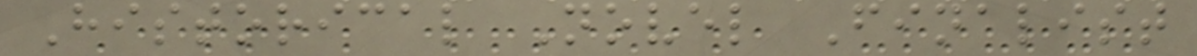Historical Novel Finalist
